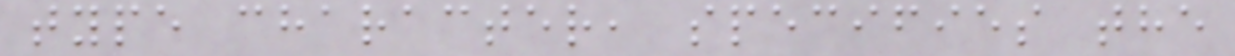type character, specifies the
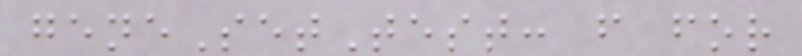geneSetTest: f for
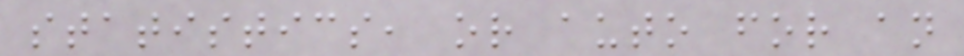statistics, or auto for an
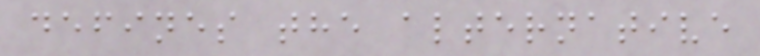defines the alternative
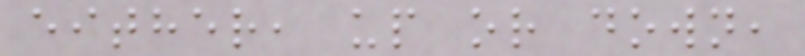either, up or down,
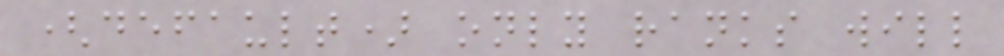(default) only ranks will
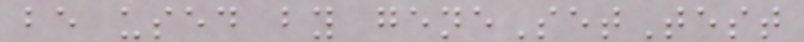be used by geneSetTest
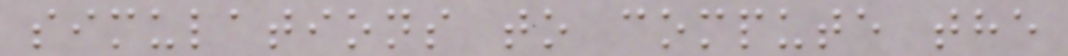simulations to compute the
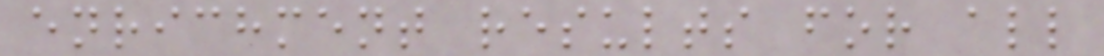enrichment results for all
